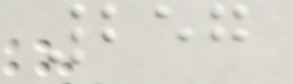257
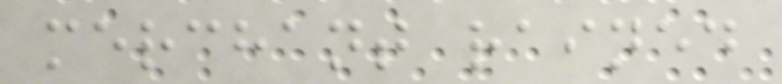merchant rained
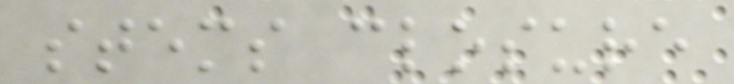stems closure
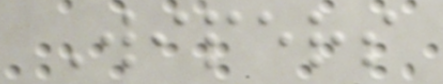Wipers
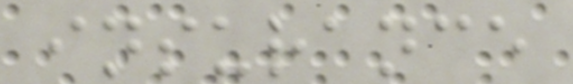insurance
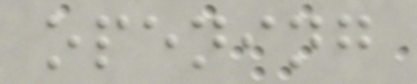opening
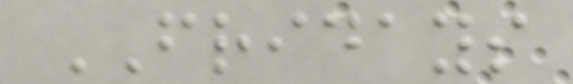FRIDAYS
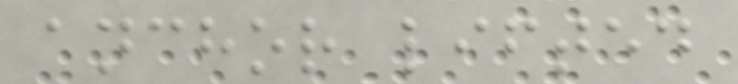anchor lifted
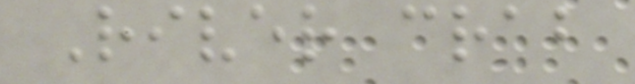River crab
